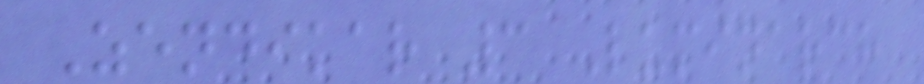Zendikar 3 Luminarch
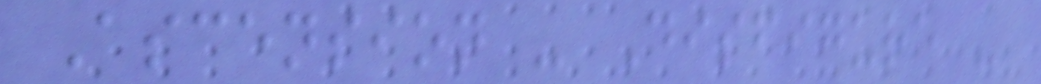Ascension - Disfigure -
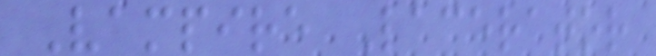Vampire Lacerator
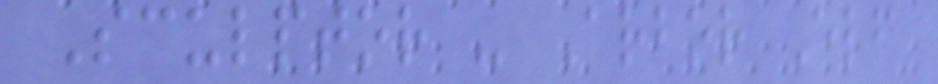Sculptor - Arbor Elf
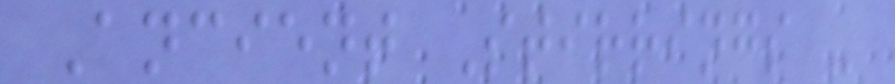Ancient Stirrings -
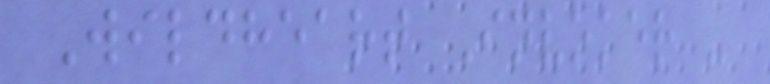Wildheart Invoker -
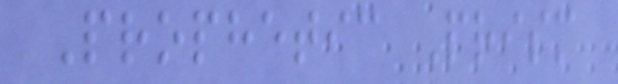Prophetic Prism
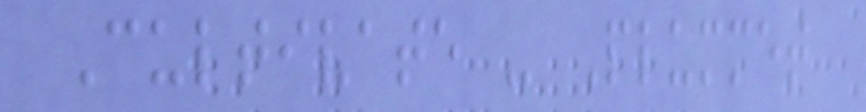Cultivate - Plummet
